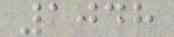1048
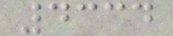4334
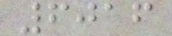6016
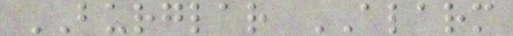BURGLAR ALARM
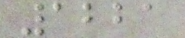1221
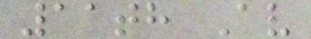11th Av
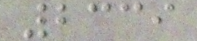2339
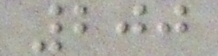200
